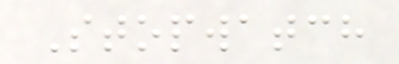Stopwatch
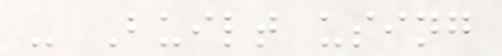- Built using
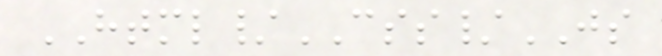HTML/CSS/JS
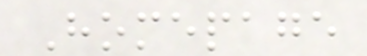Homepage
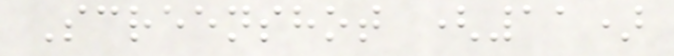Screenshot (11)
